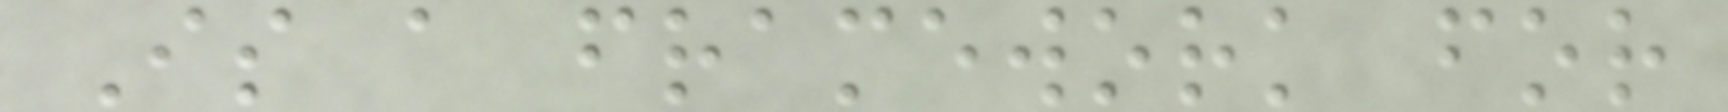Is a framework for
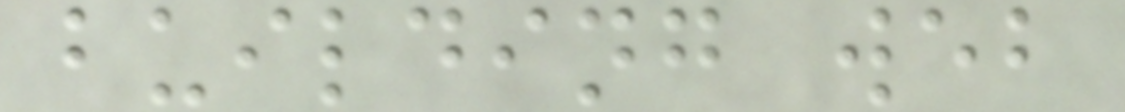building web
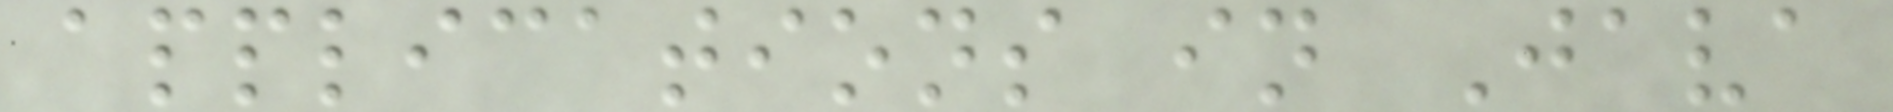applications in Java
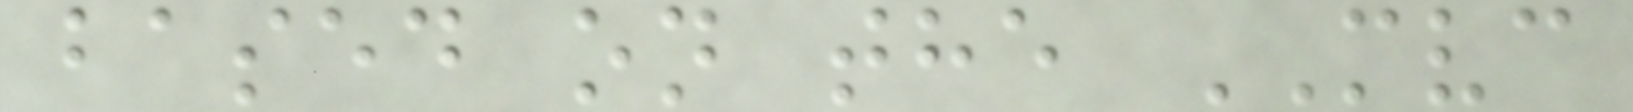based on the MVC
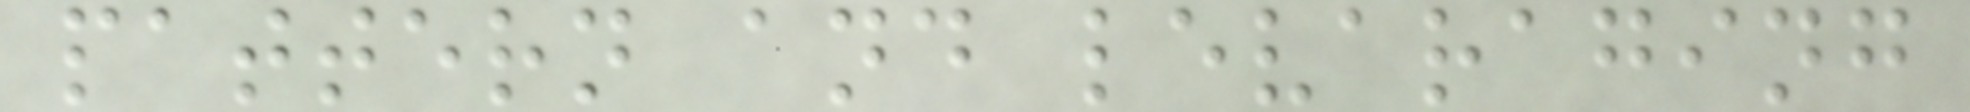pattern and levaraging
